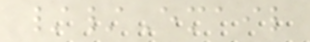//Email
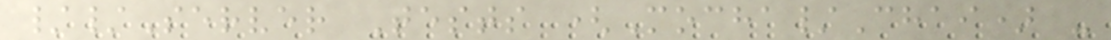//Server Tests (Mocha/Chai) -
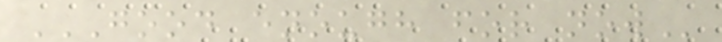GOOD ENOUGH FOR NOW
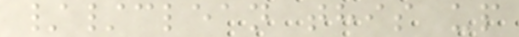//clean this up
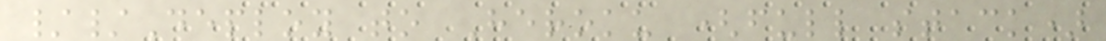//Deploy to Heroku (full stack)
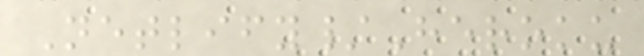Netlify/Heroku
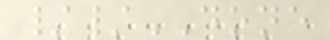//DONE
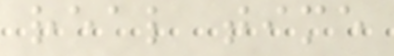real time
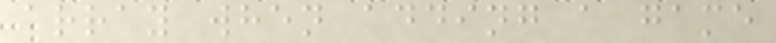array when adding a game
